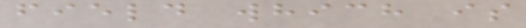field which is
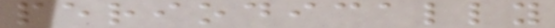periodically
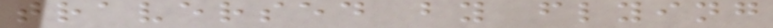traversed by flying
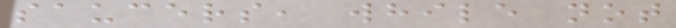saucers, while not
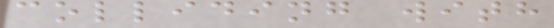colliding with
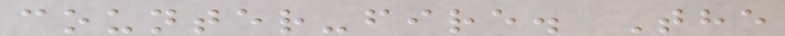counter-fire. The
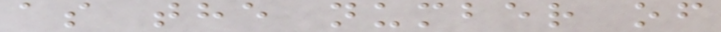as the number of
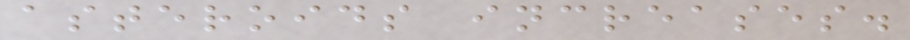asteroids increases.
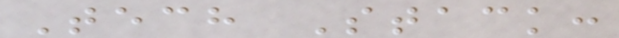Tech Stack:
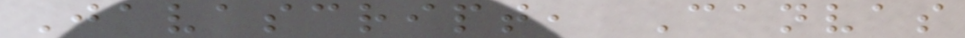Javascript, Canvas
